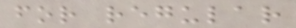for regular
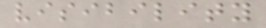visibility
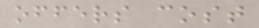offers cost
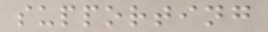supporting
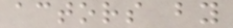actors by
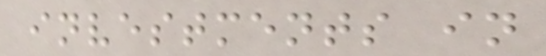investments in
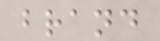brand
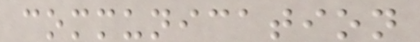communication
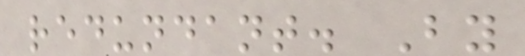redundant. By
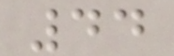44
